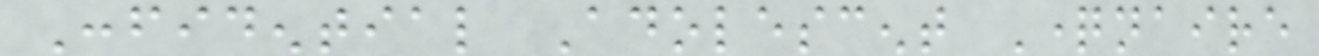Confidential Adolescent Questionnaire
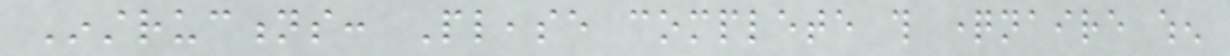Instructions: Please complete this questionnaire when
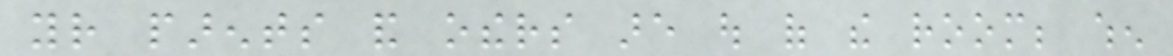your parents and others are out of the room; when
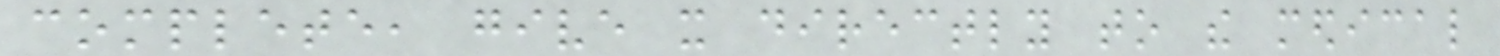complete, give it directly to the medical
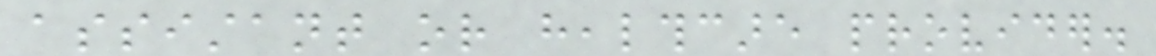assistant or healthcare provider.
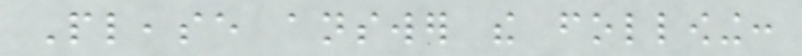Please answer the following:
